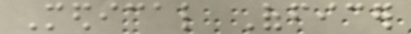Medical Officer
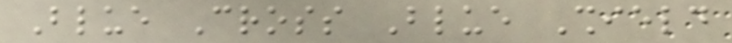Blue Cross Blue Shield
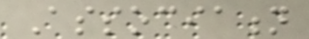Association
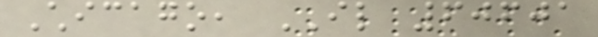Chicago, IL 60601
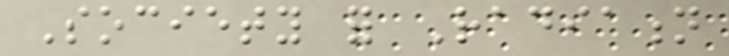Society for Radiation
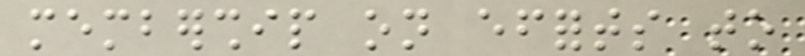membership on efforts to
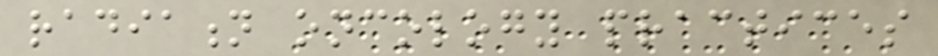radiation oncology practices
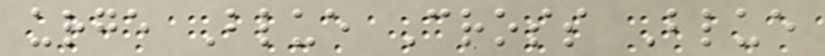urge Blue Cross Blue
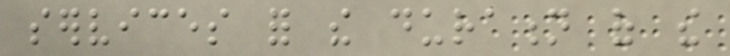services for the duration of the
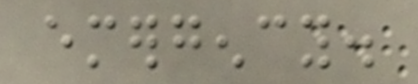emergency.
